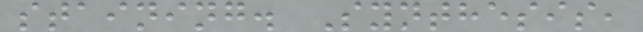staining. Synthesis,
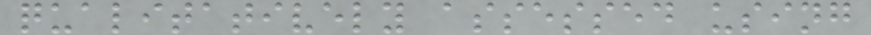qualitatively assessed using
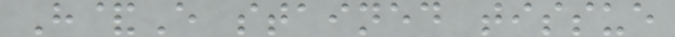H&E stained tissue
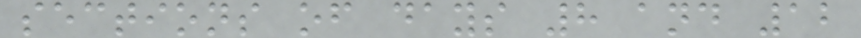sections of days 8 and 12
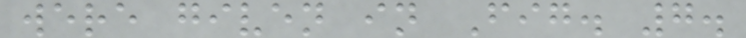were given in Fig. 7.
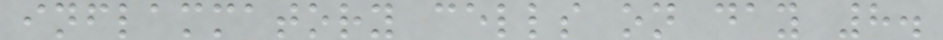inflammatory cells on day 8.
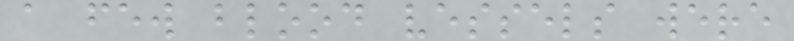a few blood vessels were
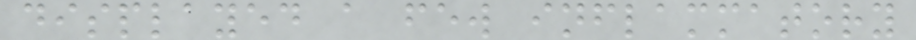displayed a few inflammatory
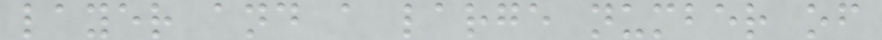layer and a large number of
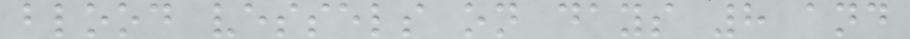blood vessels on days 8 and
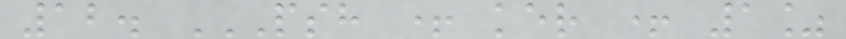12. PSH + KER + 1%
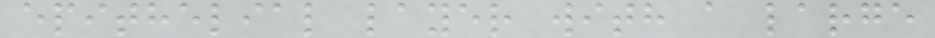epithelial layer with a large
